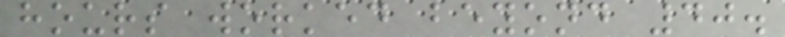hours worked beyond 40.
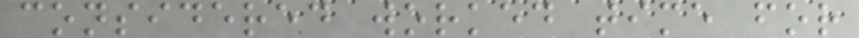considered worked time for
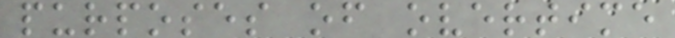purposes of overtime
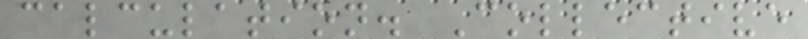calculation. Collective
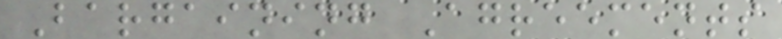Bargaining Agreements
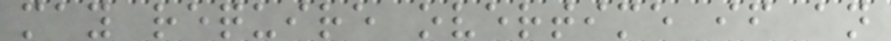may require overtime if an
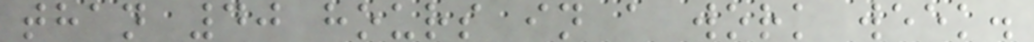than 40 hours in a work week.
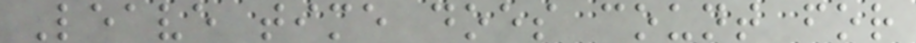Leave time does count for
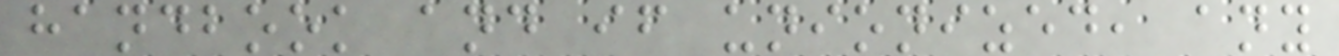handbook and if unionized, any
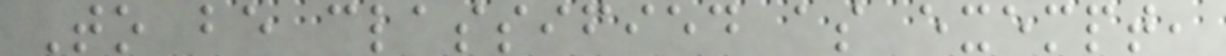To be classified as exempt,
